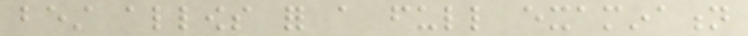best allows for a full examination
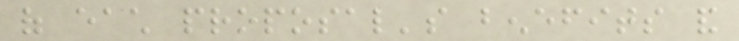of each proposal's benefits and
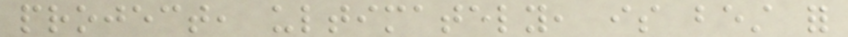project, ultimately, is best for
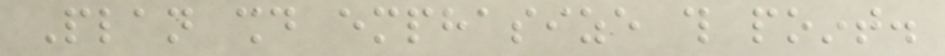Plan should emphasize this point.
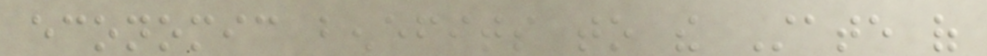economic benefits to the State of
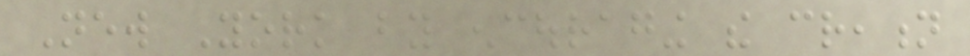New York by encouraging the creation
